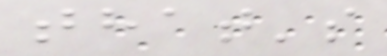that's
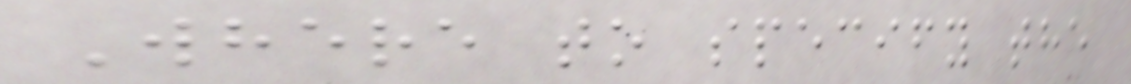Where to specify the
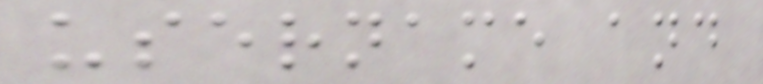username and
